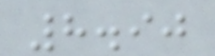8.90
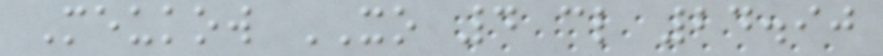Meukow XO 4 cl 24.90
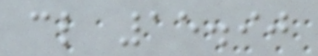cl 15.90
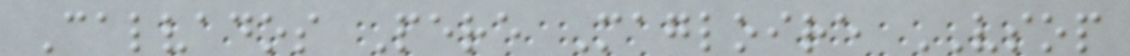Calvados Pere Magloire VSOP
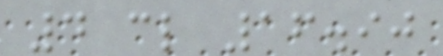4 cl 16.90
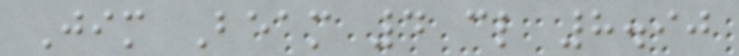Jim Beam 4 cl 8.90
